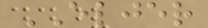ELJER
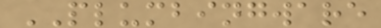PLUMBINGWARE
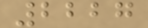2227
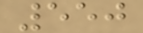550
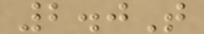2.0T
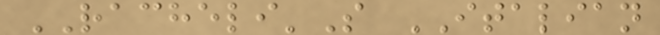RACHELI'S ITALIAN
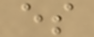es
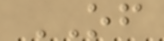OF
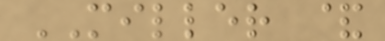MILLER &
